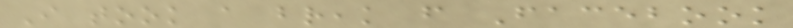I took a break from Facebook
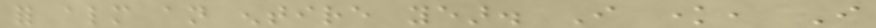for almost an entire year. I know, I
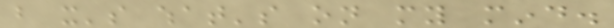but it's what's on my mind.
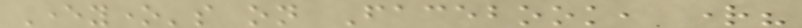Everyone's on Facebook, right?
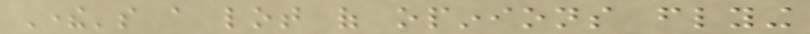There's a lot of opinions flying
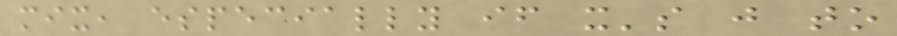mix, especially if it's just to
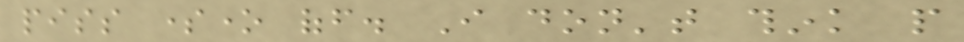piss someone off. I don't think people
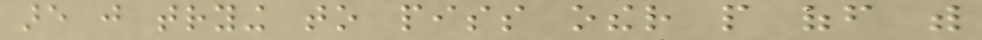are just trying to piss other people off with
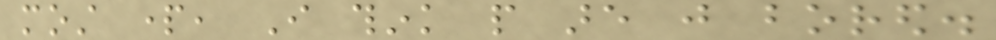most part, I think people are just bored.
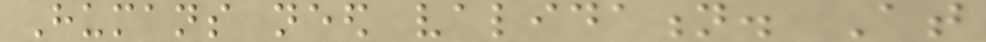Humans need validation. At
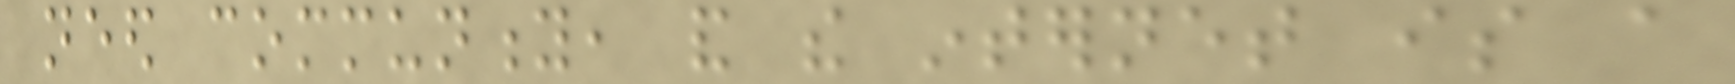need community, and the internet is a
